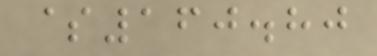$160.80
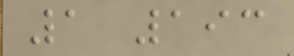1 193
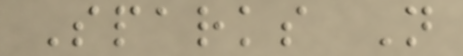Sparks N
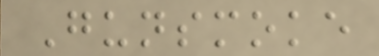Gunsmoke
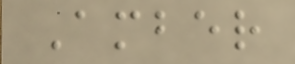Amber
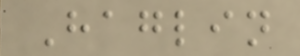Haglin
